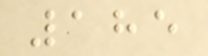185
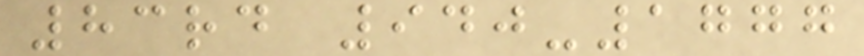83rd 940-1777
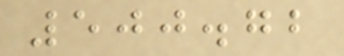500.72
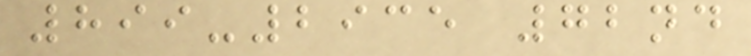899-2935 72nd
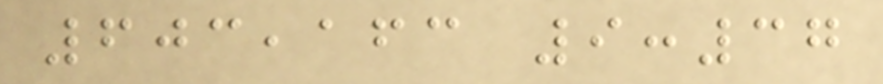603,163 9:37
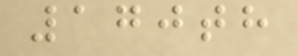170th
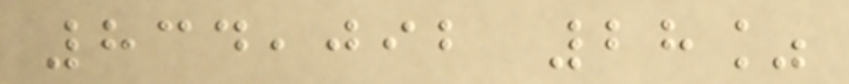834,092 28%
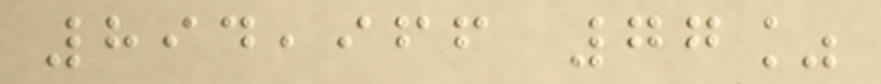894,966 77%
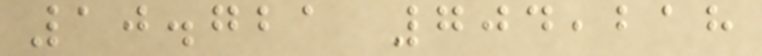10.721 704,218
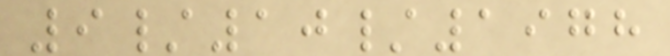9/10/1978
